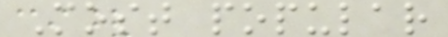Most popular
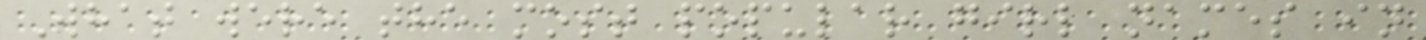What were the most popular girl names in
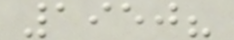1950?
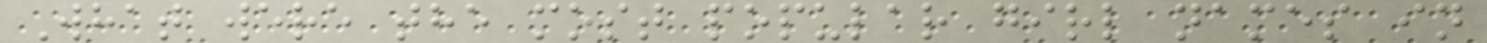What were the most popular girl names in
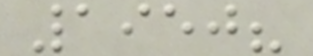1950?
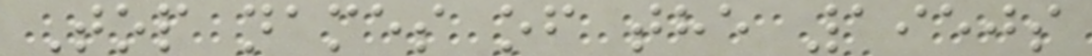Top names of the 1950s
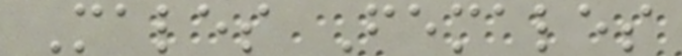Males Females
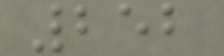252
